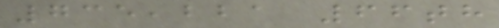735,221 66th
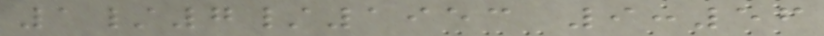1/7/1953 9:56
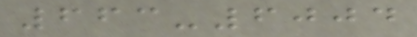663-6004
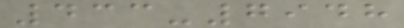433-7948
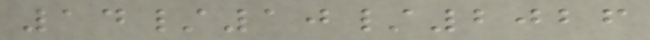14/10/2026
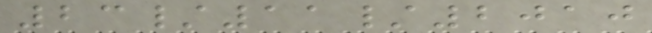23/11/2010
